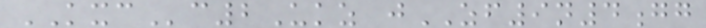KXCc2Ukz jZF9n4gg
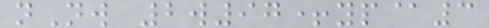nNw 2w97+yp@3
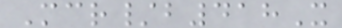Mcr/b418X
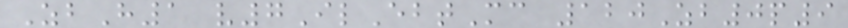ZbH1 v7IlEbtMc 120Zb0p9
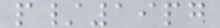p/19pg
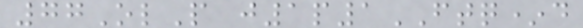77OlP j1p1FTQ*d
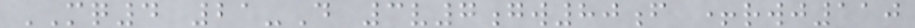MQ4 21-D 3v7gw80f +rwj110
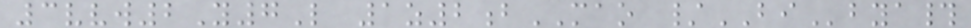3vvw2Y7L 1z2bMAO /BIbya#
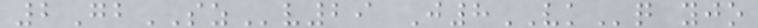2GbSZv29 J8VKq yjo
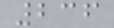236
